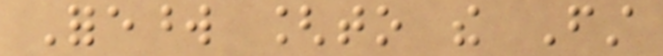Foreword [to the First
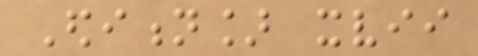Edition] xvii
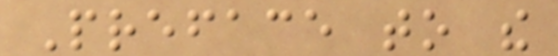Preface to the
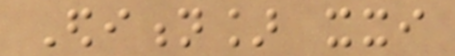Edition] xxi
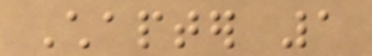Chapter 1
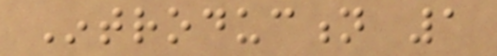Introduction 1
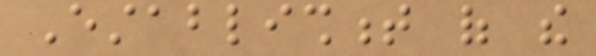Establishment of the
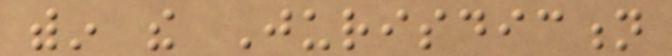within the Jurisdiction
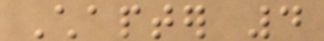Chapter 4
